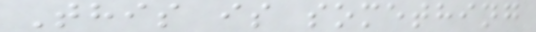This is something
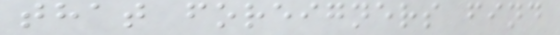that foreigners find
